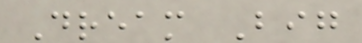Dream Big
